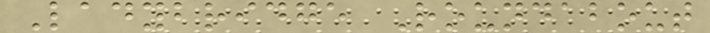Ladybridge Roundabout
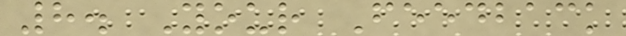8. Your Feedback
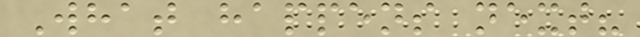What happens next?
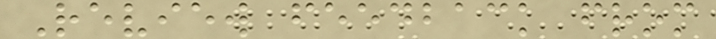Review feedback from
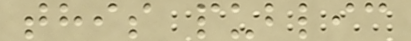this public
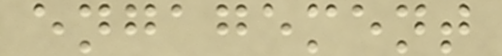engagement
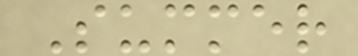Summer
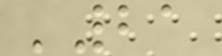'21
